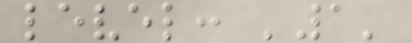level: '1'
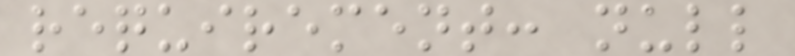requirement: null
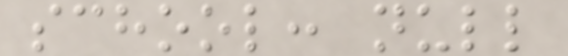school: null
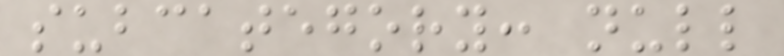subcategory: null
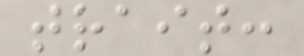trait:
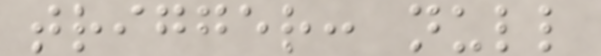trigger: null
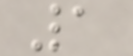1
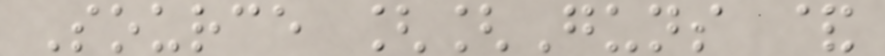Source [[Guns &
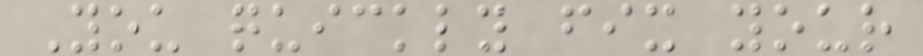You quickly fix your
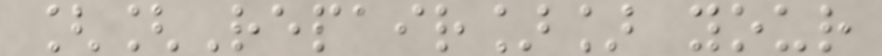[[Repair]] your
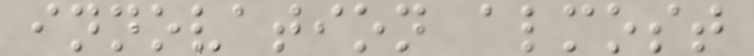innovation almost
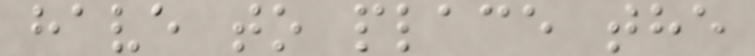have to place the
